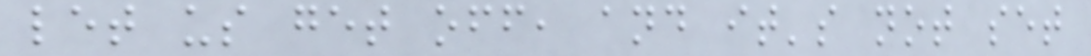let us get off, and it's not set
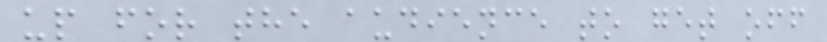up for the audience to get off
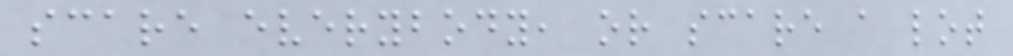scare everybody, or scare a lot
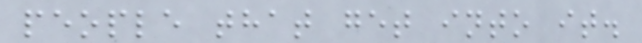people that get into it.
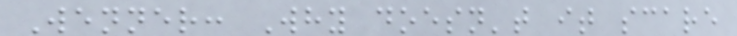Wenner: Why doesn't it scare
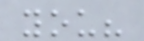you?
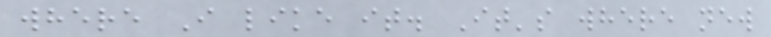where I like it. It's where new
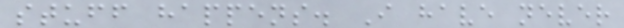stuff happens. I have never
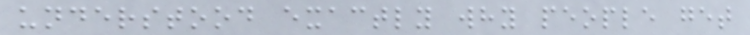understood exactly why people get
